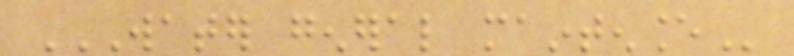WATER GENERAL MAINTENANCE
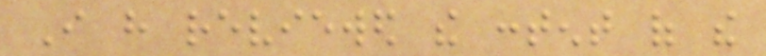I have reviewed the content of the
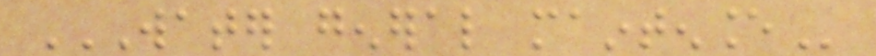WATER GENERAL MAINTENANCE
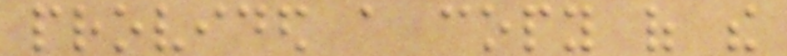provided a copy of the
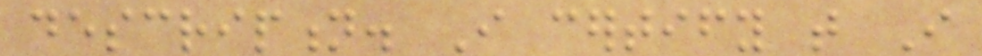description. I certify that I
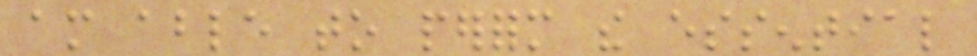am able to perform the essential
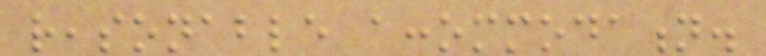reasonable accommodation.
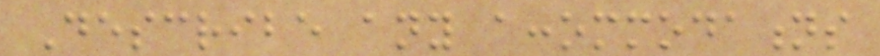Describe any accommodations
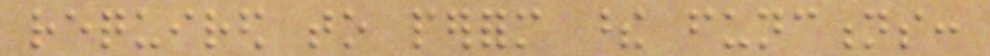required to perform these functions:
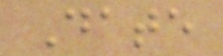Date
